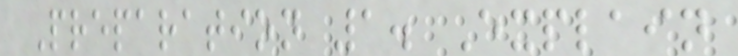Preparation 1. Explain
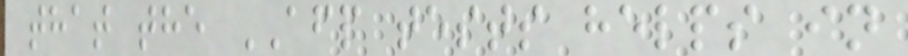that the AFP tests helps in
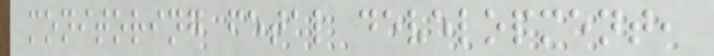monitoring fetal development,
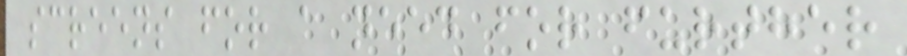screens for a need for further
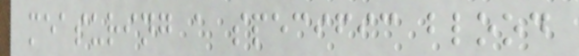measuring a specific blood
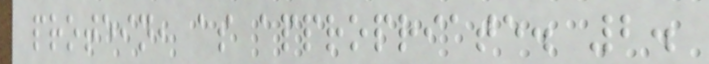protein, as appropriate. 2.
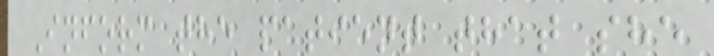Inform the patient that she
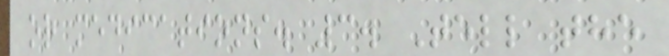or medications. 3. Tell the
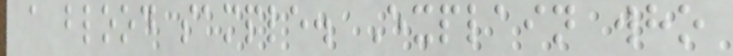a blood sample. Explain who
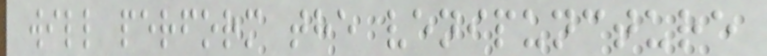will perform the venipuncture
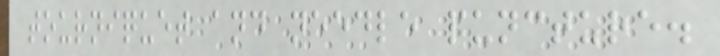tourniquet and needle puncture.
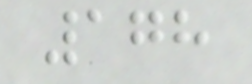178
